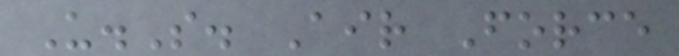U.S. Air Force
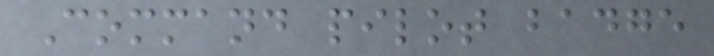Command pilot badge
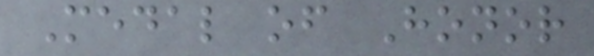Medal of Honor
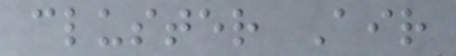cluster Air
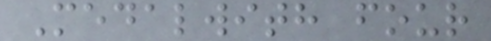Medalwith four
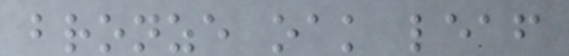bronze oak leaf
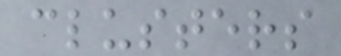clusters
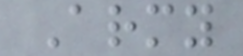Army
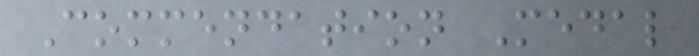Commendation Medal
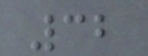32
